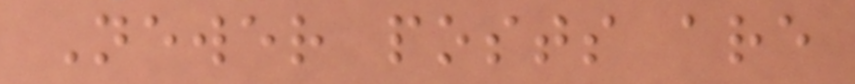Newer posts are
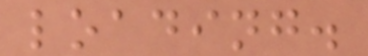loading.
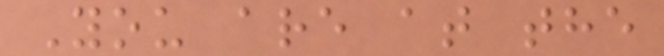You are at the
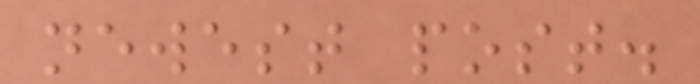newest post.
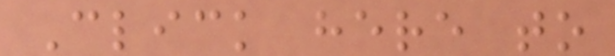Click here to
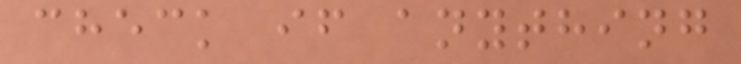check if anything
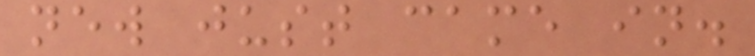new just came in.
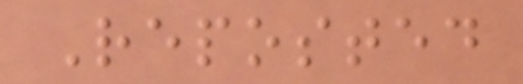Reposted
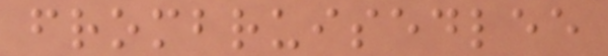frombruisedlee
